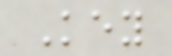Key
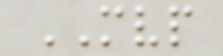MVP
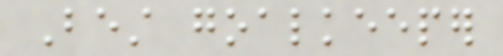Best goalkeeper
